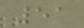51
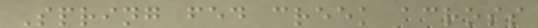Spring fed creek across
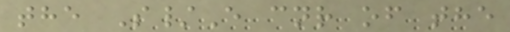the S/E cnr of the
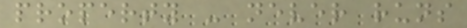property - never runs
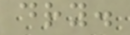dry.
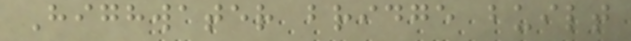Highwater bridge built
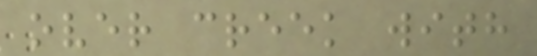over creek with
